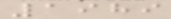1989
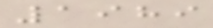1989
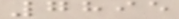7895
